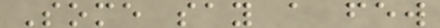Some say a few
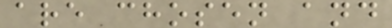are chosen and
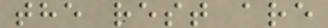the rest are
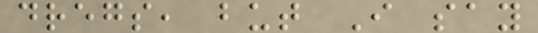dregs, but I say
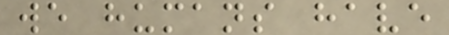we humans have
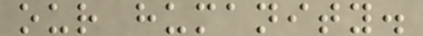our humanity.
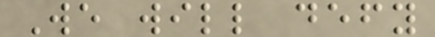We will defy
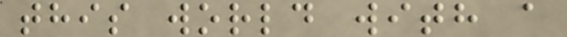this world with a
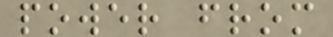power from
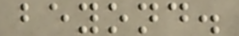beyond.
